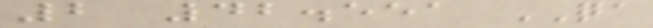2 42.551 QA
